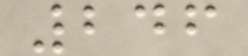246
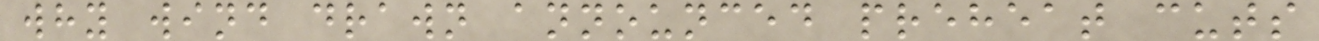why wind drawn announced preheat cuts
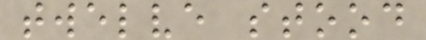twelve stood
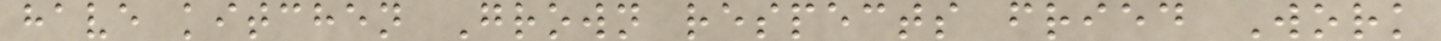have kitchen Grown respects fried Work
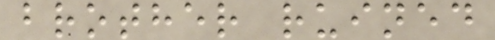brother ruined
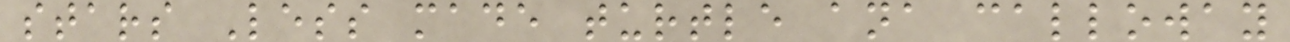stars Less made turtle ana calloway
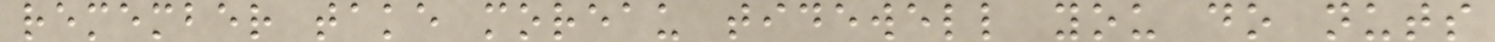remember take moreau tidewell you do nuts
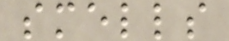smells
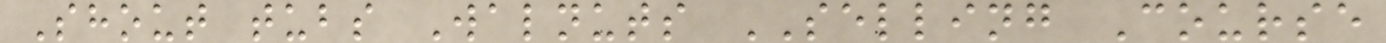Shout tubs Walnuts SELLING Course
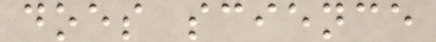does science
